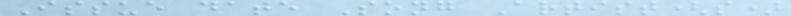Issue date Song Artist(s)
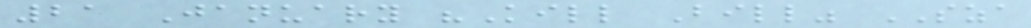21 January "Kill Bill" SZA
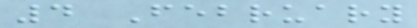4 February
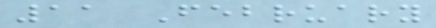11 February
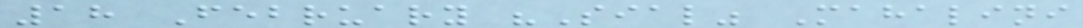18 February "Sial" Mahalini
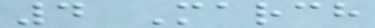4 March
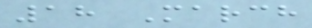18 March
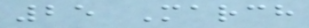25 March
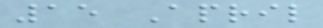15 April
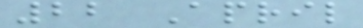22 April
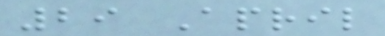29 April
